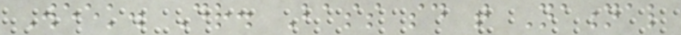Week. Dr. Bass said that National
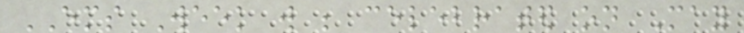EMS Week will be celebrated on May
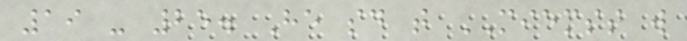19 - 25. He said that MIEMSS will
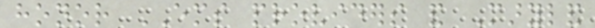honor EMS providers and Maryland
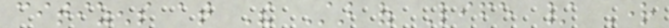citizens at The Star of Life / Right
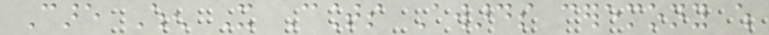Care When It Counts Awards ceremony which
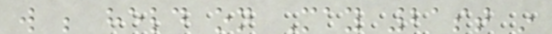will be held on May 21st in
